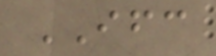IFC
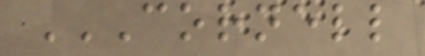CORNELL
